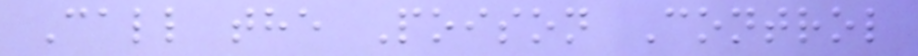Call the Poison Control
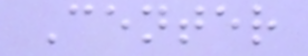Center
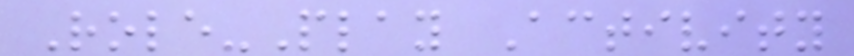Role-Play Activity
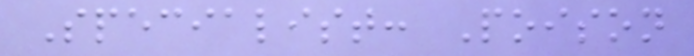Specialist: Poison
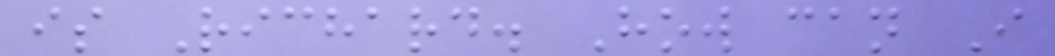is Richard. How can I
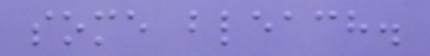some bleach.
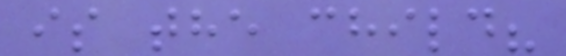is the child?
